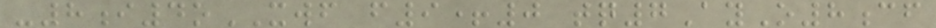-8i4oXWF f9+0 tq7AyO8cf
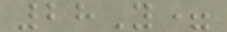28Y=
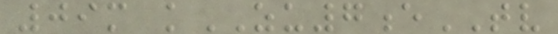09m kZU7eTV
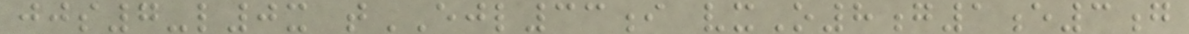jjs7-l0x tEJL33i vxO8g1e3g
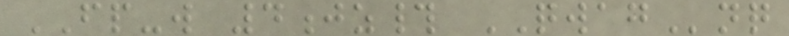FP-w 4jz# QWAGnq
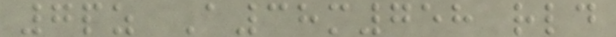7pz A38m758 rld
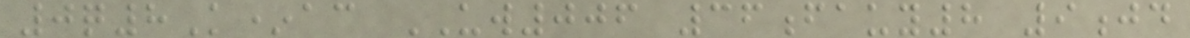0q8K*ac UW006 36fauy8 9jd
